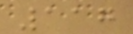117
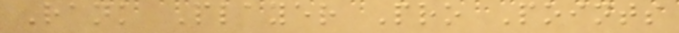Rank Player Pro Points
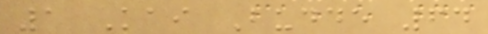1 Kai Budde 64
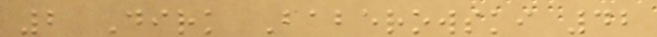2 Dirk Baberowski 42
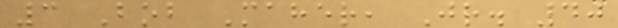3 Bob Maher, Jr. 40
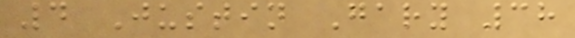4 Justin Gary 38
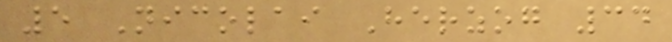5 Nicolai Herzog 34
